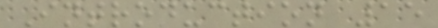Introduction 15
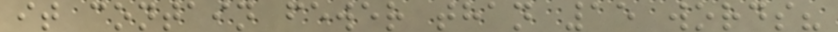it contain fewer than 15 words?
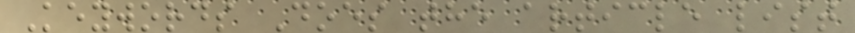Keywords Does the article list
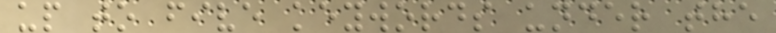up to five keywords under the
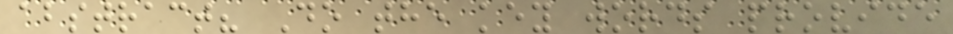abstract? Do the key words provide
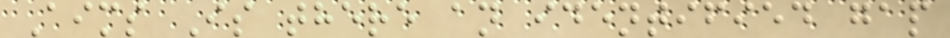Aims Is there an identified gap
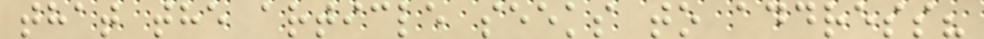that the article seeks to address?
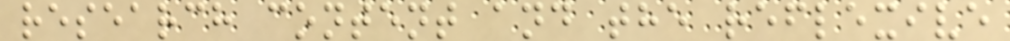research content and the reflexive
